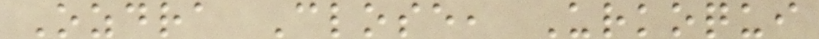Ozdra Close, Urkoqui
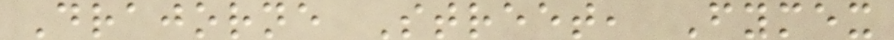Drajorne Street, Fymex
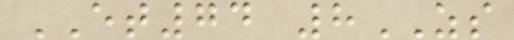ET74 8ZS
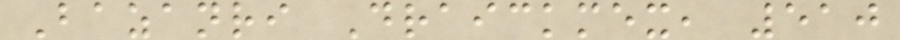Bazanri Draickmex, 510
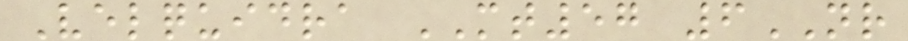Velquidra MT57 6NR
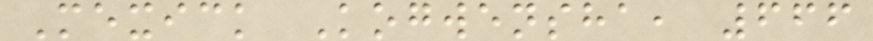Mexick Kogwensha, 666
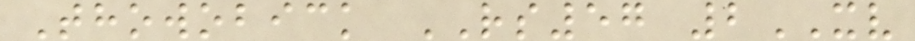Thowobick RS57 2XV
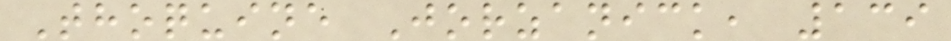Thoquine Jorzanick, 139
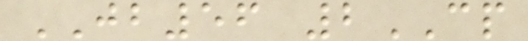JB56 2CP
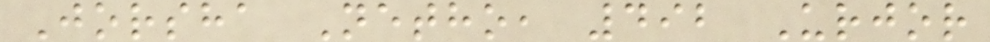Jorsha Netho, 492 Urjor
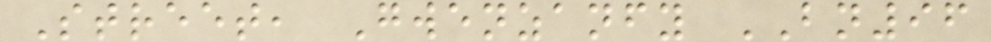Street, Gwenzanfy BN96
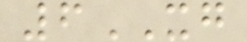6XG
